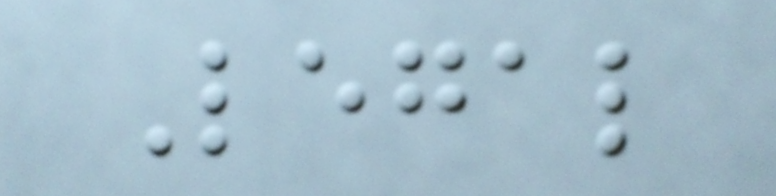Legal
